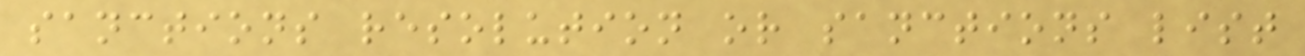sanctions resolution or sanctions list
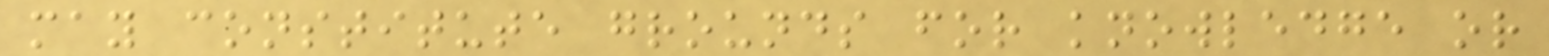may constitute grounds for knowledge or
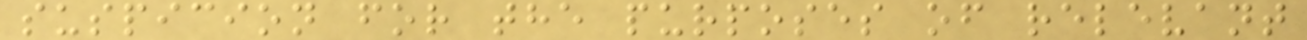suspicion for the purposes of relevant
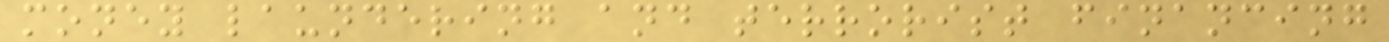money laundering and terrorist financing
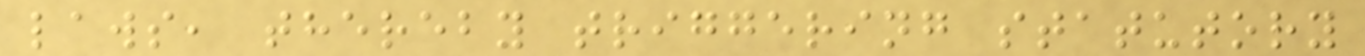laws, thereby triggering statutory
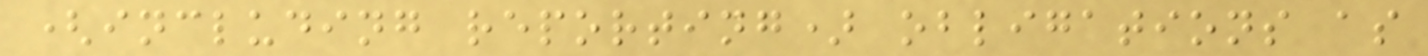(including reporting) obligations as
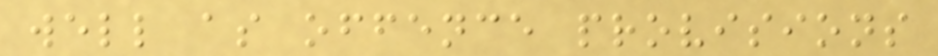well as offence provisions
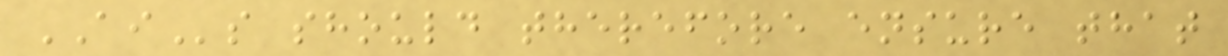AIs should therefore ensure that
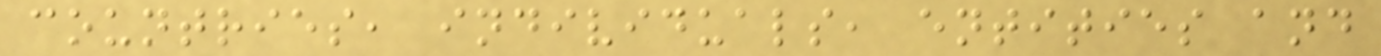countries, individuals, entities and
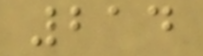214
